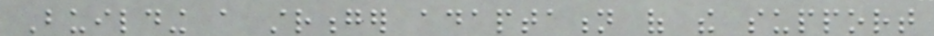Building a stronger adaptation of the support
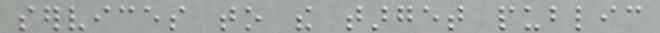services to the target public
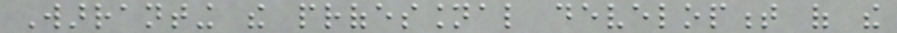Warranting the professional development of the
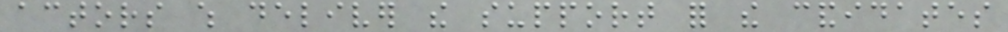actors which deliver the support for the candidates
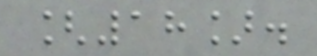[18].
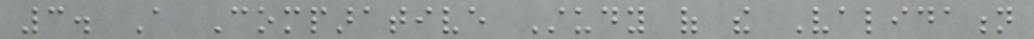3. A Comparative Study of the Validation
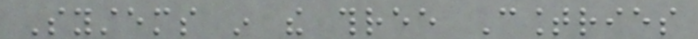Systems in the three Countries
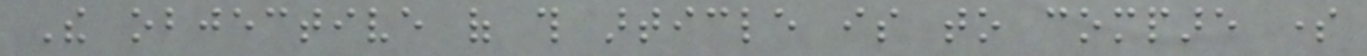The objective of this article is to compare some
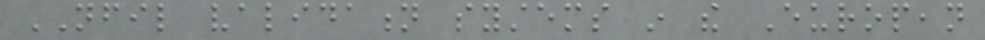NFIL validation systems in the European
